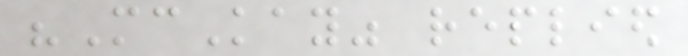"McKay" replied
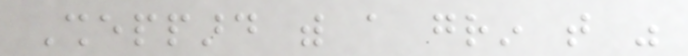Sheppard with a grin that was
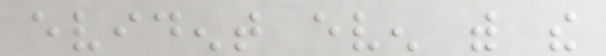evident even with the
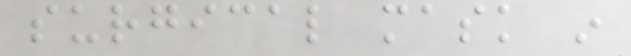surgical mask in
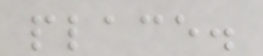place.
